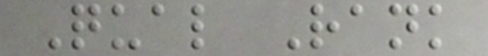Qual Rank
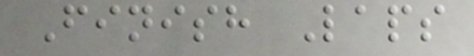Finish Laps
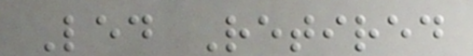Led Retired
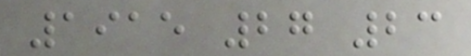1915 27 23
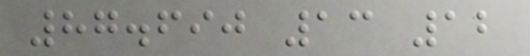87.690 13 12
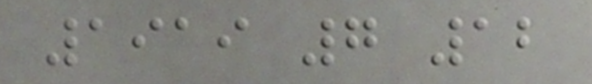1919 7 12
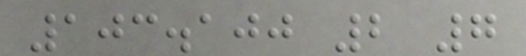103.100 2 7
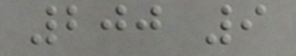200 9
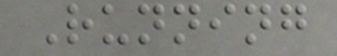Running
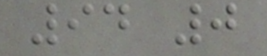94 0
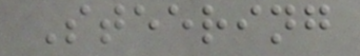Steering
